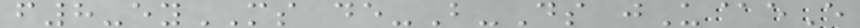f8-eyMS de-B-Ds jU@eE
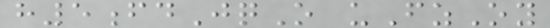h5fdJqO uFzOy
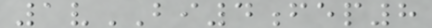1vBI4fep8
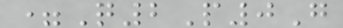=Q2P0G
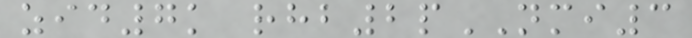zid7k rhb2pNMI3
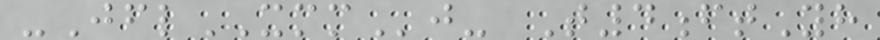-JflXMMj- T4ftYh
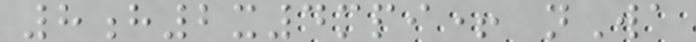8h2x4mpi+ nWa
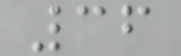36
